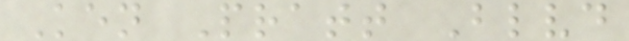Ken Pratt Blvd
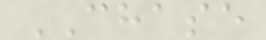CHASE
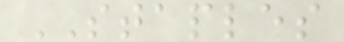STAPLES
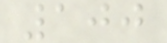100
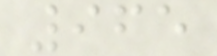965
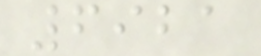6921
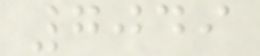7049
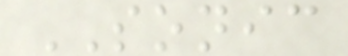SONIC
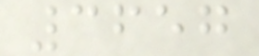3657
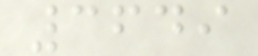3649
